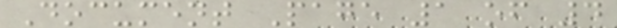Document Page 1 of 4
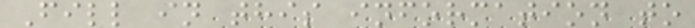Fill in this information to
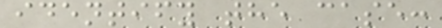identify the case:
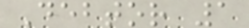Debtor 1
